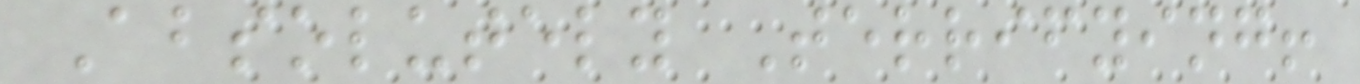Absolutely Terrifying!
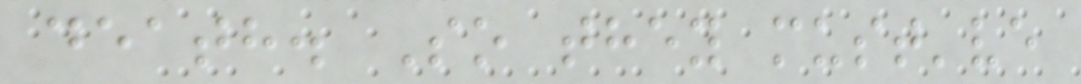death. So they must've
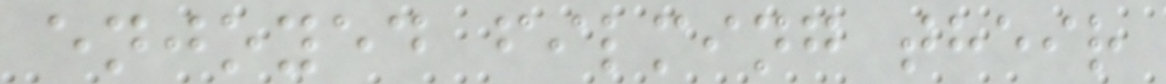enjoyed filming their
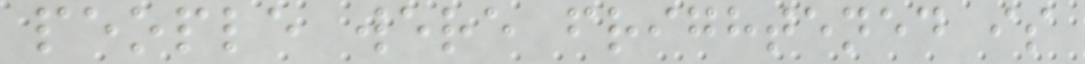people were frightened is
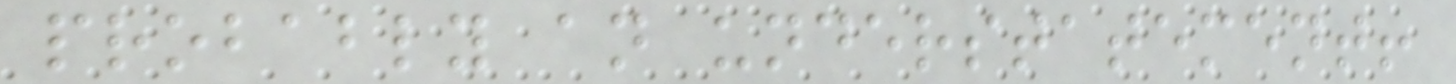probably an understatement!
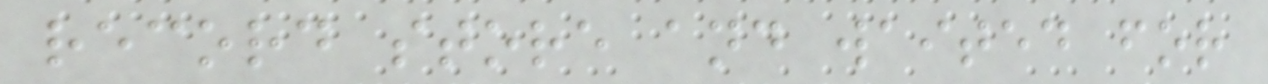record store and waited for
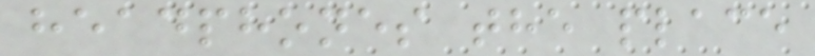headphones the place
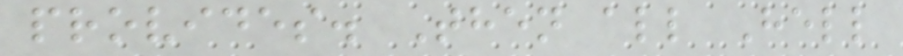provides. Then all Hell
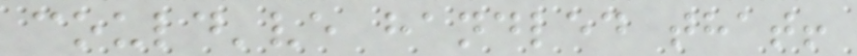could've handled that!
